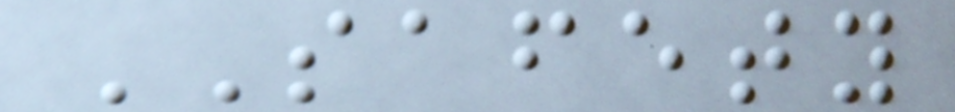SAFETY
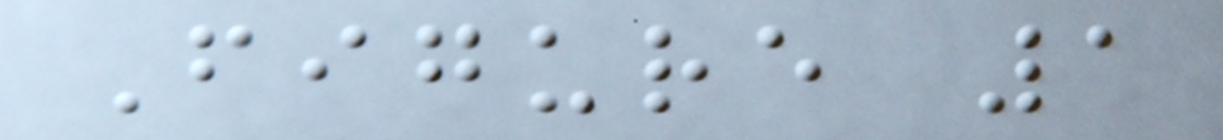Figure 1
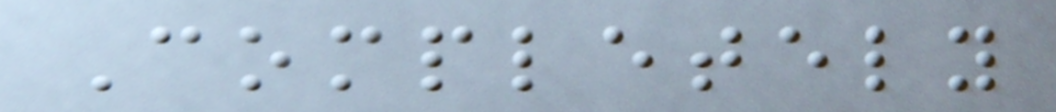Completely
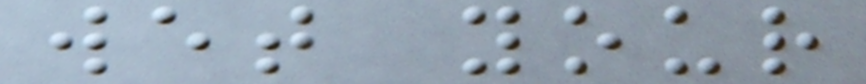wet your
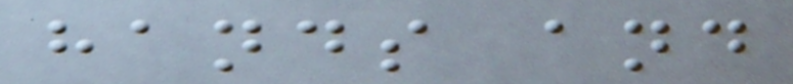hands and
